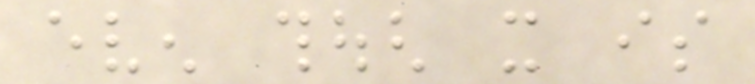even though it is
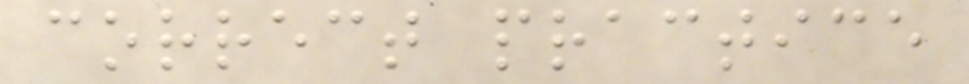correct practice
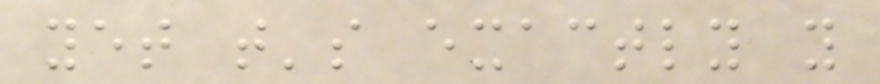yet that's exactly you
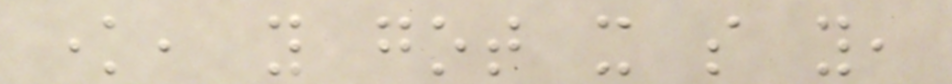know, you got it so you,
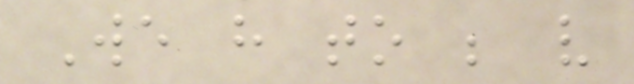We have to be very
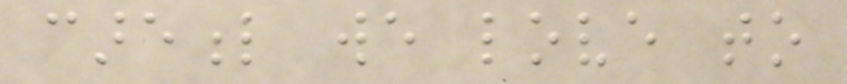careful we love to
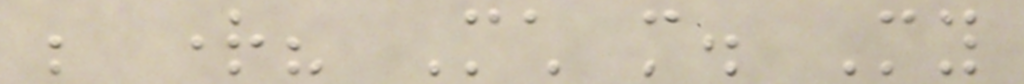be right? Much more. My
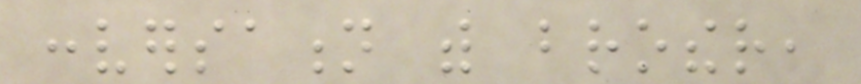conversation with brother,
